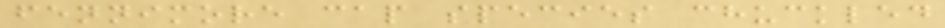fennimore cap species chuckled
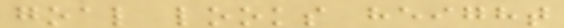goal looks height
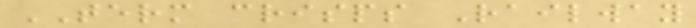TERM crisps Railway
